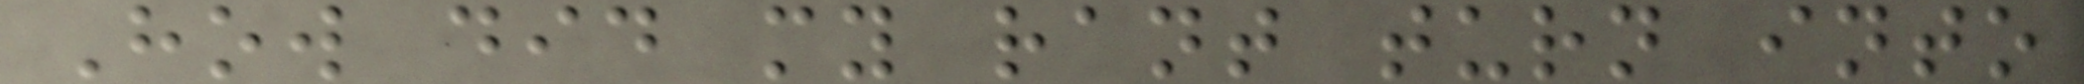How did my rant turn into
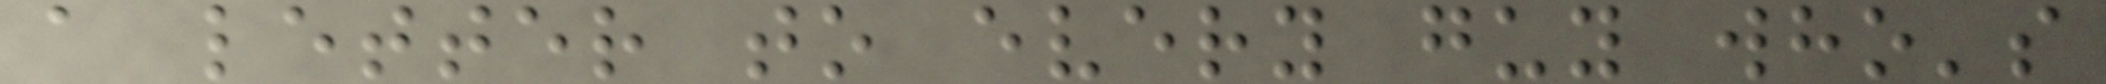a letter to every guy who's
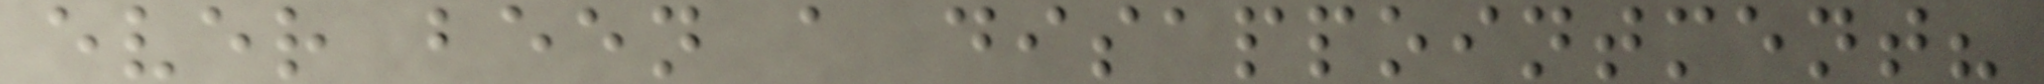ever been a disappointment?
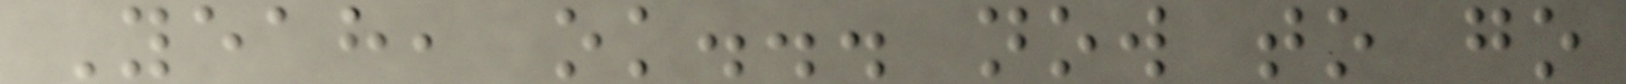Yeah, ok... now to go
